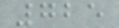725
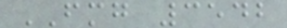FMG 3542
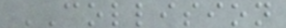COLLISION
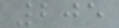205
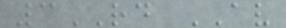3RD AV
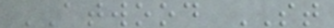ATWOOD ST
